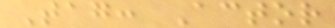Tag: Actor
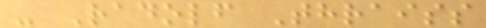- Radolf Thraiss
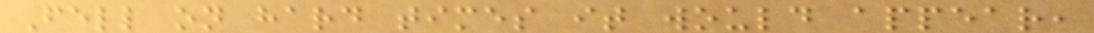Fell on hard times it would appear,
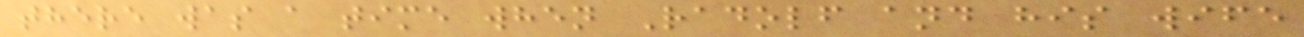there was a time when Radolf and his wife
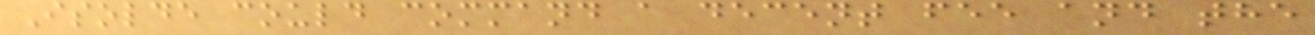Isolde could command a decent fee and the
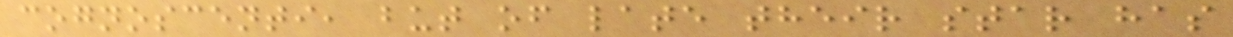cognoscenti, but of late their star has
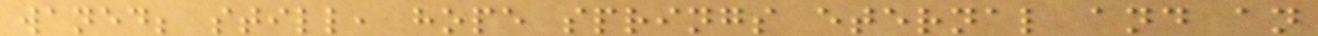waned; still, hope springs eternal and an
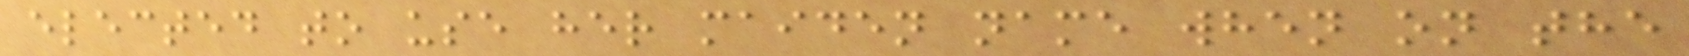elected to use her maiden name when on the
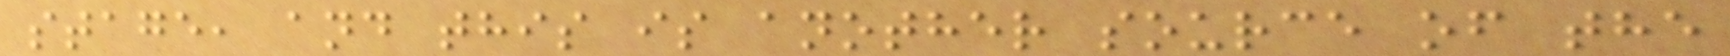stage, and this is another source of the
